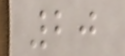20
